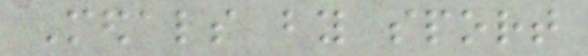Medals by sport
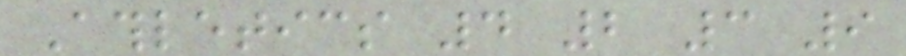Athletics 4 2 3 9
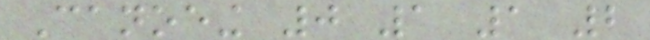Canoeing 0 1 1 2
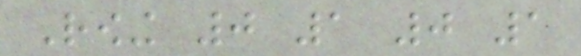Rowing 0 1 0 1
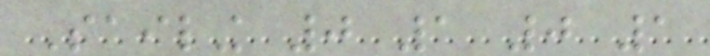Sailing 0 1 0 1
